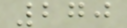270
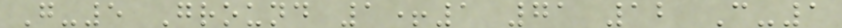G-5 Ground 1+1 71 12 C-1
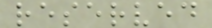reserved
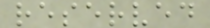reserved
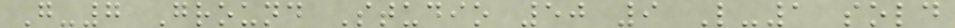G-7 Ground Studio 50 9 L-1 sold
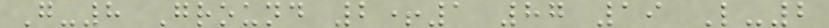G-8 Ground 2+1 87 19 L-2
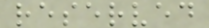reserved
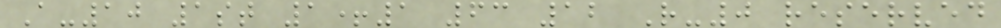A-10 1st 1+1 63 12 R-0 reserved
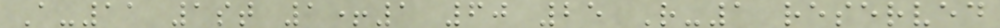A-11 1st 1+1 60 25 R-1 reserved
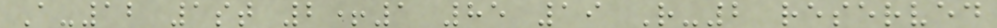A-12 1st 2+1 85 19 R-2 reserved
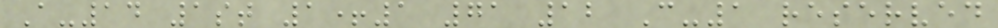A-14 1st 1+1 71 12 C-1 reserved
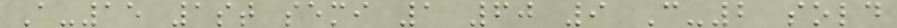A-15 1st semi 1 60 9 C-2 sold
